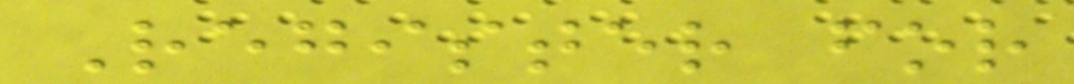Register for
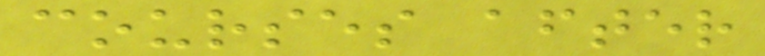courses after
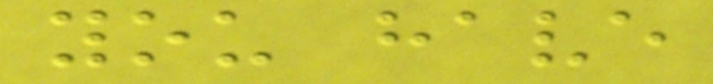you have
